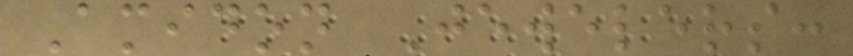Amidon Jewelers:
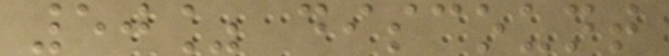50% discount
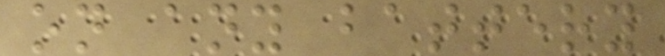on any battery
